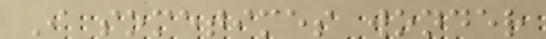I sometimes wonder
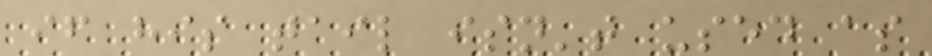if his tail isn't used as
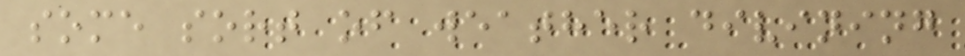some sort of weather divining
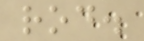rod.
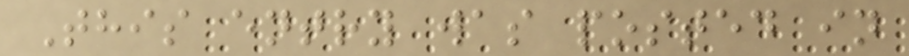This entry was posted in
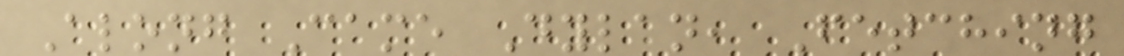Along Came Dylan, Fetching
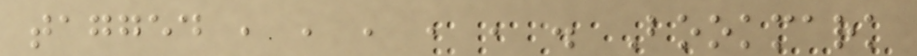tagged , , , , , . Bookmark
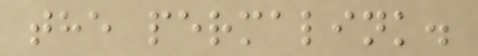the permalink.
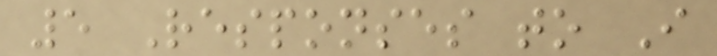5 Responses to I
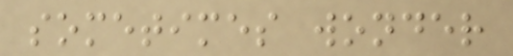sometimes wonder
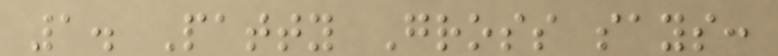1. Patty Gross says:
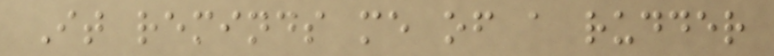It reminds me of a rudder
